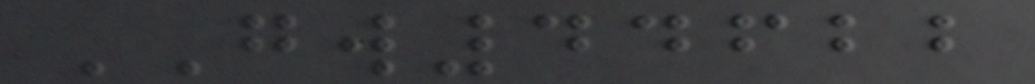GW44622
